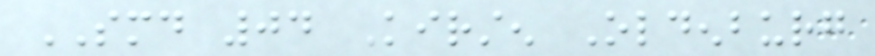SMD 04 Kirsten Oldenburg
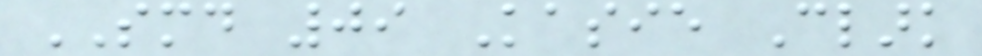SMD 09 Kasie Clark
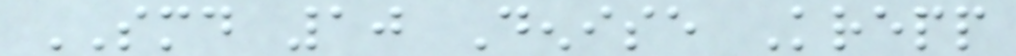SMD 10 Denise Krepp
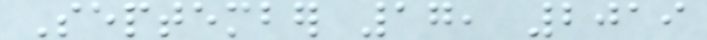September 17, 2019
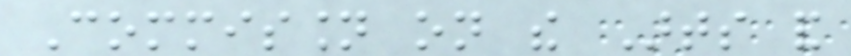Commission on the Arts and
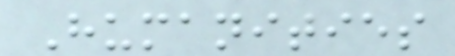Humanities
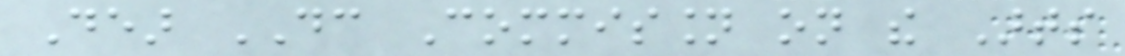Dear DC Commission on the Arts
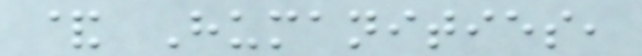& Humanities,
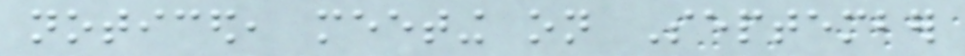noticed, meeting on September
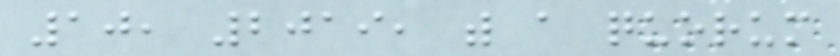10, 2019, with a quorum
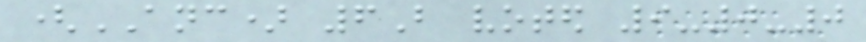(ANC) 6B voted 9-0-0
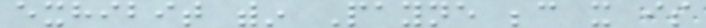exhibit within Payne because it is
